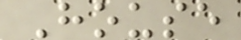House
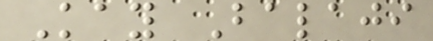Kay Balaji
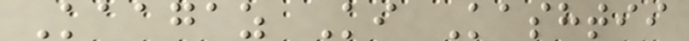Kaagaz Ki Kashtii
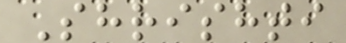Shrishti
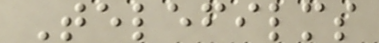Telefilms
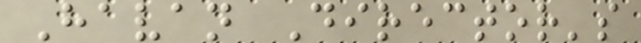Havan Director's
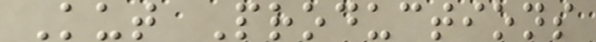Kut Productions
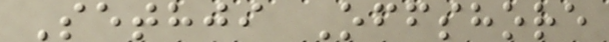Sethji Offshore
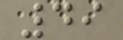49
